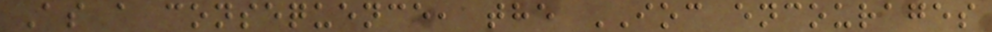As a consequence, the IOC encourages
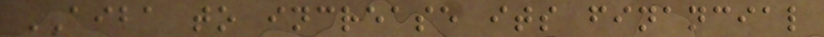AIBA to increase its financial
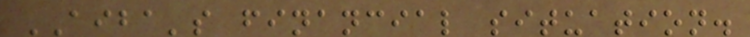AIBA's financial situation.
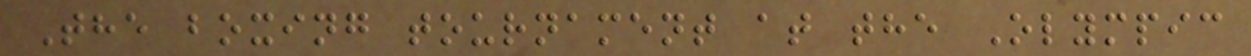The boxing tournament at the Olympic
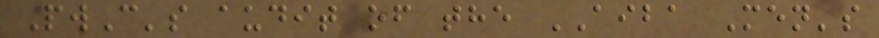PwC's audit of the AIBA Men's
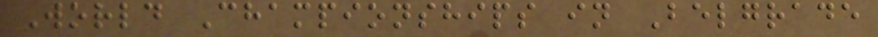World Championships in Belgrade
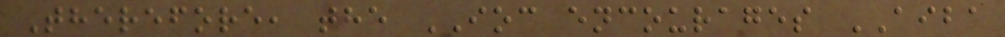Therefore, the IOC encourages AIBA
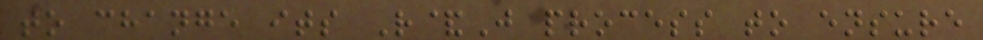to change its R&J process to ensure
